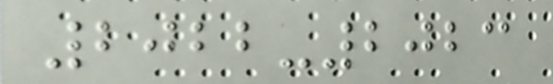2022-2023
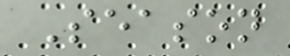Season
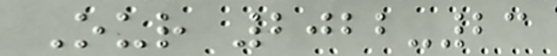Our 2022-23
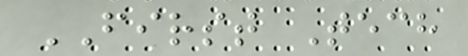FIRST Tech
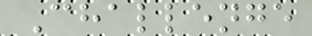Challenge
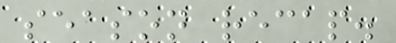season recap.
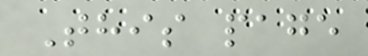This page
